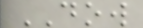DOW
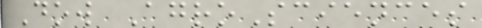Dow AgroSciences
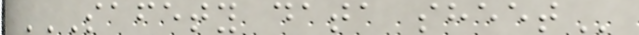SAFETY DATA SHEET
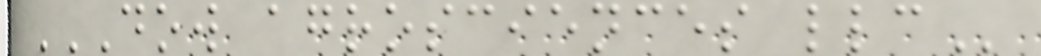DOW AGROSCIENCES LLC
